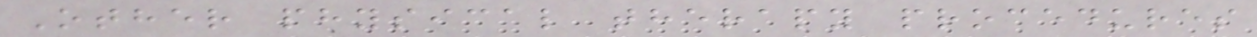Other physical therapy procedures
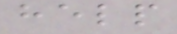help
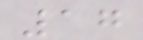17
